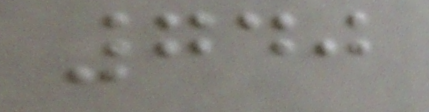740
